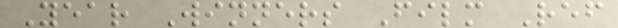Year Winners Film Ref
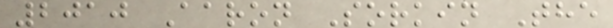2010 Aaron Sorkin The
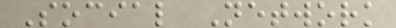Social Network
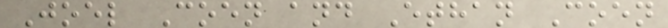Joel Coen and Ethan Coen
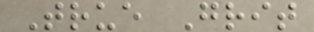True Grit
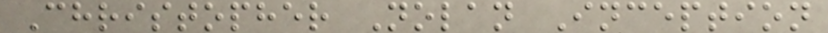Christopher Nolan Inception
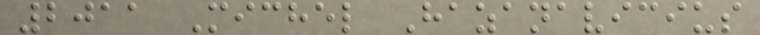2011 Michel Hazanavicius
